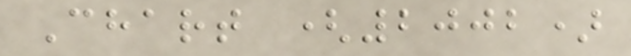Chart (2002)
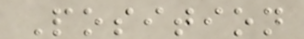Position
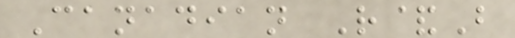Canadian R&B
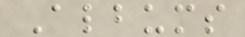Albums
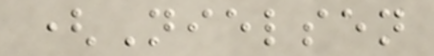(Nielsen
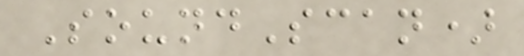SoundScan)
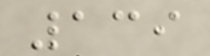139
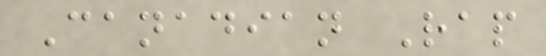Canadian Rap
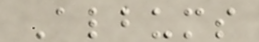Albums
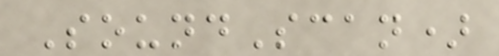SoundScan)
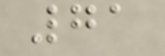71
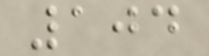104
